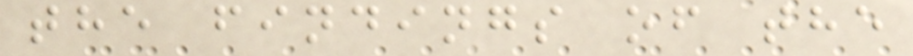the findings of the
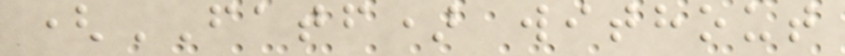(FATF) without
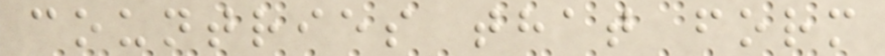countries that form
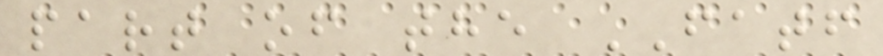part of the FATF
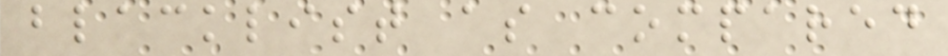blacklist as compared
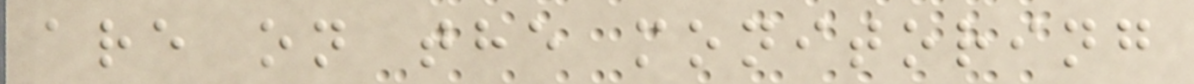are on the monitoring
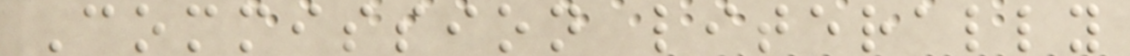Commission literally
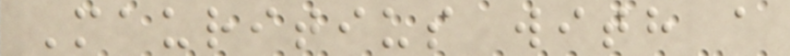Mauritius with a
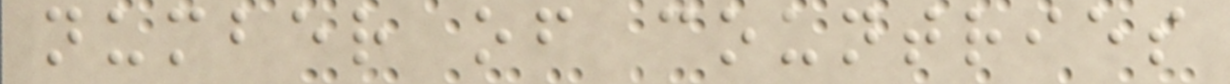number of countries
